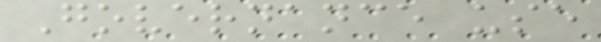Governance use
